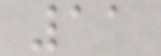11
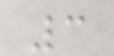3
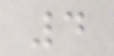4
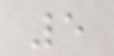5
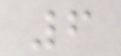6
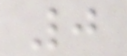0
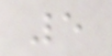5
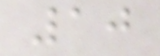10
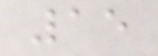15
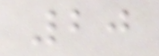20
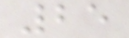25
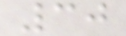30
